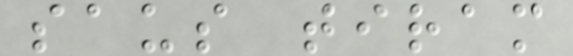saus tiram
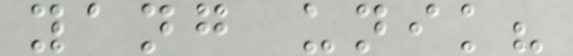yang unik?
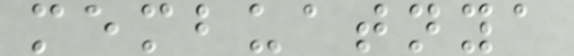membuatnya
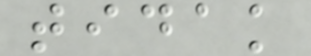tidak
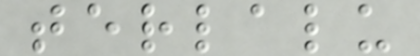terlalu
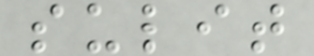sulit
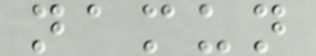namun
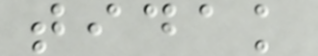tidak
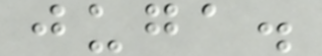juga.
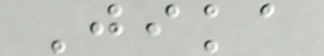Jika
